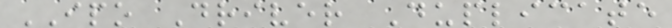IPO Driver Duplicate
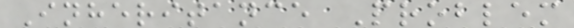Inheritance Problem
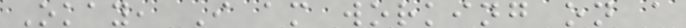Okay, I am working on a
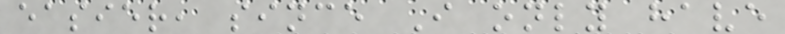easier, since I only have
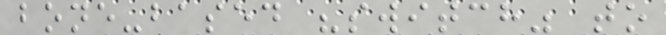bone-based "switch" to
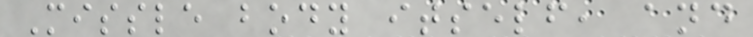Missle body itself, and
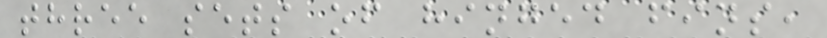three sets of hinged fins,
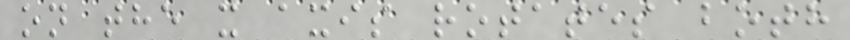on the x axis rotates both
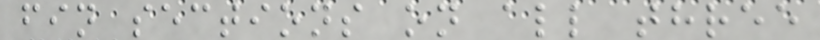fin sections on all three
